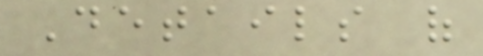Details of
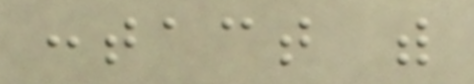contact with
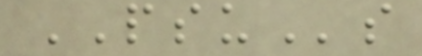PSUs
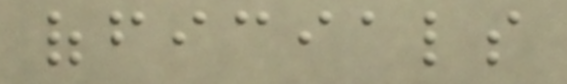officials
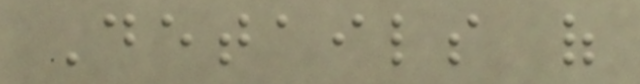Details of
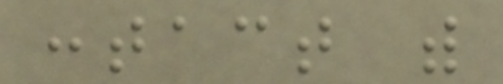contact with
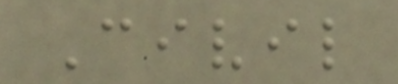Civil
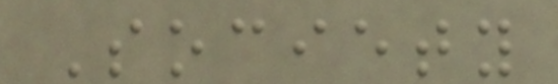Society
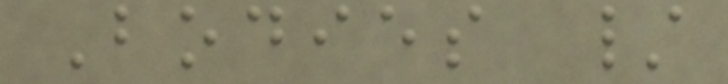Bodies /
